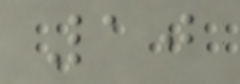10
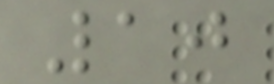10
